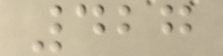427
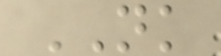NK
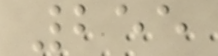255
